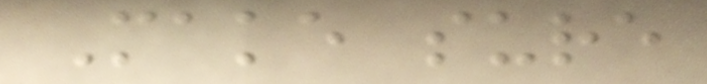Make sure
